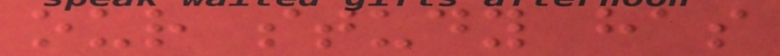our study has
